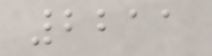2211
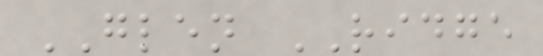GLEN RIDGE
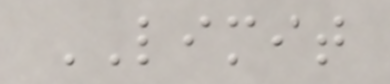LIMIT
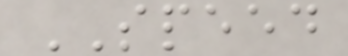SPEED
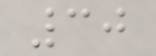30
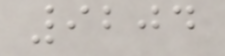9204
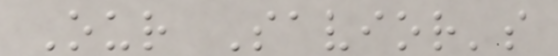Our Savior's
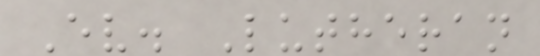Ev. Lutheran
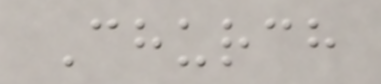Church
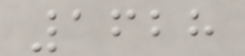1628
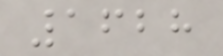1628
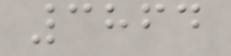3864
